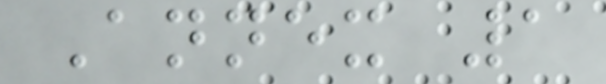Annex 1
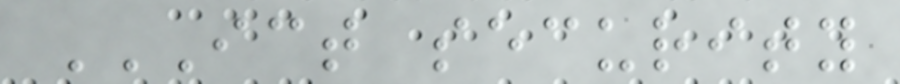ICT SECURITY
